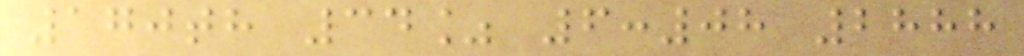170th 34% 6:08 2888
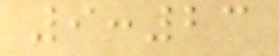9:23
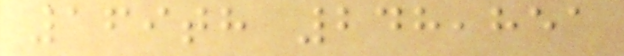169th 248,851
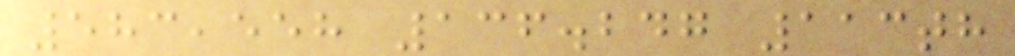583,558 136.247 113th
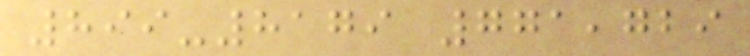899-8179 771,729
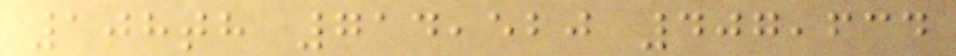108th 714,520 407,634
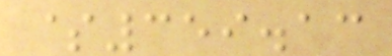$359.13
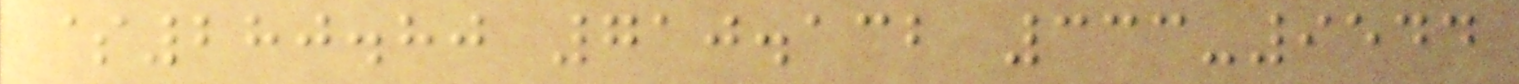$280.80 710.132 333-9544
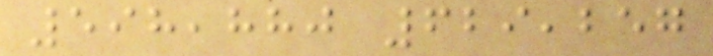598,880 629,257
